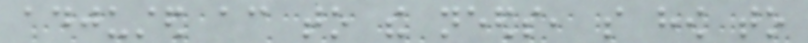adjusted according to the needs, so how to
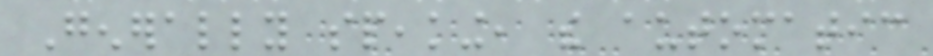Generally speaking, the automatic
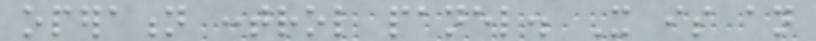operation control panel. It is an
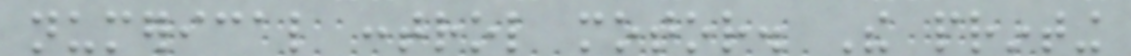numerical control motor. The printing
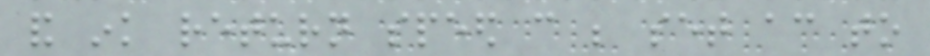and ink return speed can be set according to
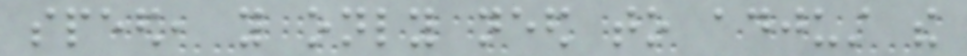speed, you only need to adjust the
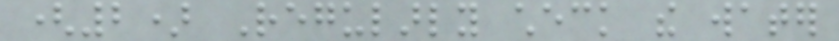(2) Regularly check the water
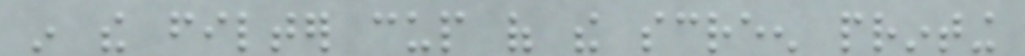in the filter cup of the screen printing
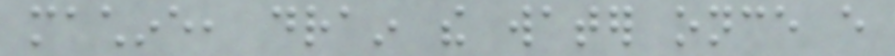machine, drain the water once every
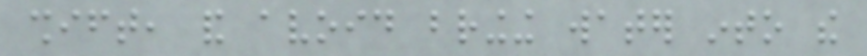shift, and avoid bringing water into the
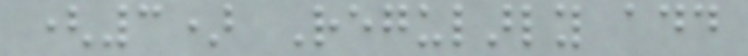(3) Regularly add
